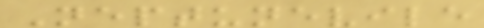Neptunevile
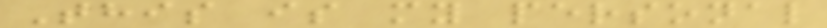This is my personal
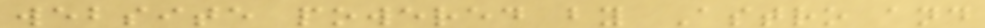website powered by Astro and
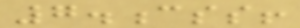7.css!
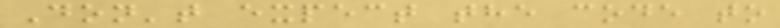Don't expect the code to
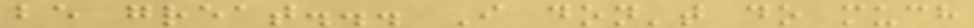be great... I don't do much
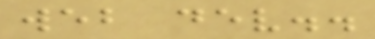web dev..
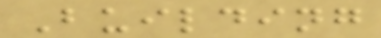Building
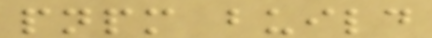pnpm build
